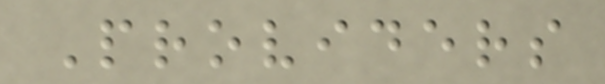Providers
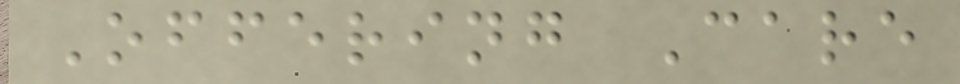Offering Care
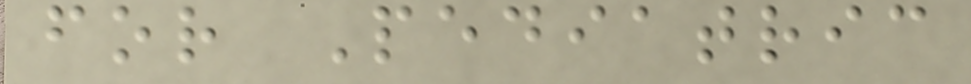for Pediatric
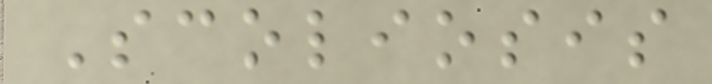Scoliosis
